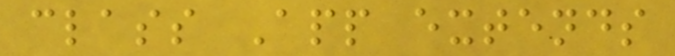class App extends
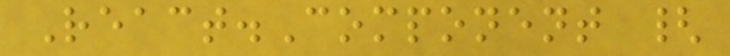React.Component {
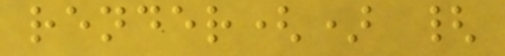render() {
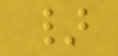}
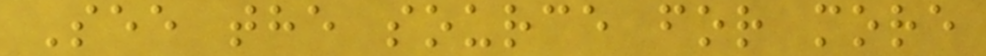See the source for more
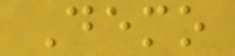Demo
